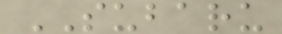SUBARU
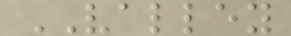VALLEY
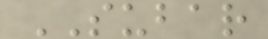SUBAR
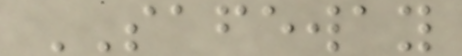SAFEWAY
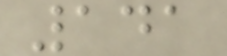141
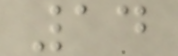14
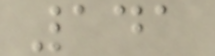141
